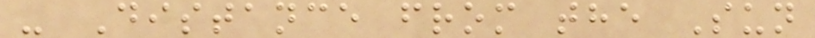- Distance from the Sun
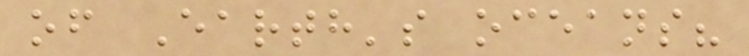of Earth's oceans?
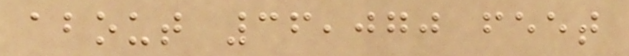about 36,070 feet
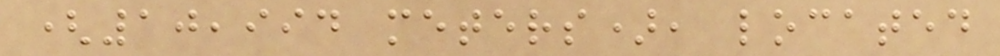(10,994 meters), located
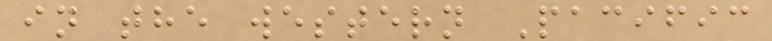in the western Pacific
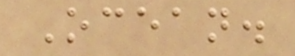Ocean.
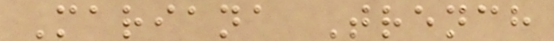Mariana Trench
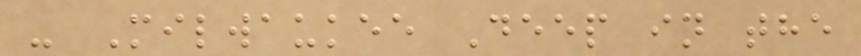- Milwaukee Deep in the
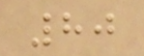80
